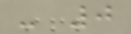- 0
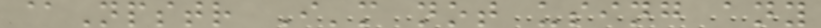@Npstr I'm not using any
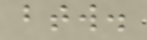btw.
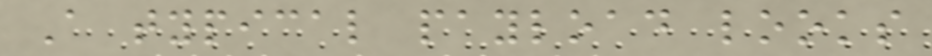A typical payload looks
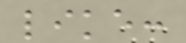like:
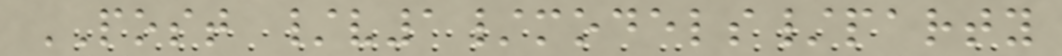POST /v1/models/party
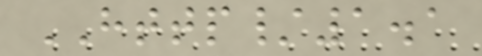HTTP/1.1
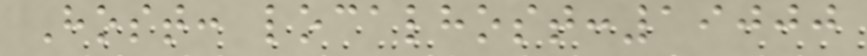Host: localhost:19000
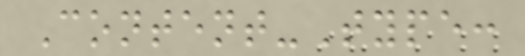Content-Type:
